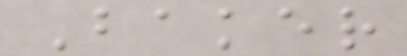Baker
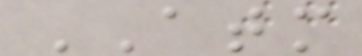ATM
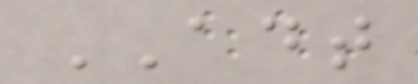ADT
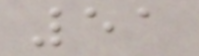51
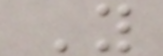Y
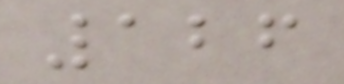126
